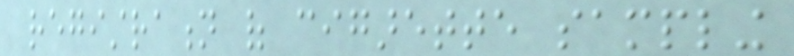registration of cigarette sampling
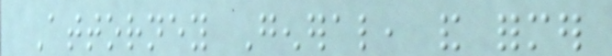Attorney General, and former
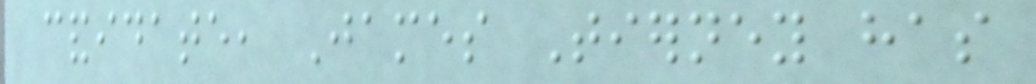candidate, James Tierney has
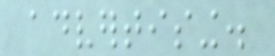advertising.
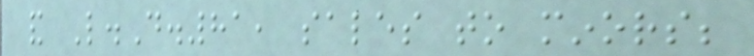and L.D.81, sales to minors;
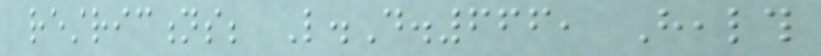restrictions; L.D.666, Health
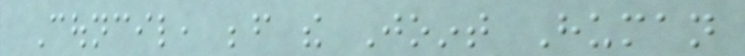Council, before the Joint Human
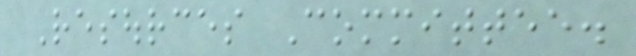Resources Committee.
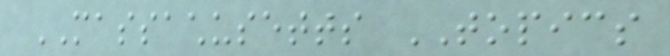MASSACHUSETTS TOPICS
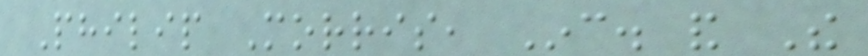Philip Morris, Inc. and The
